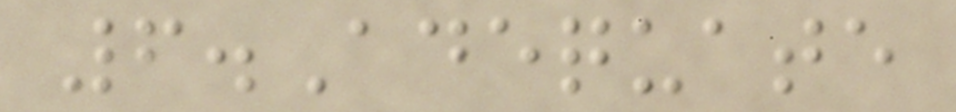6.Adequate
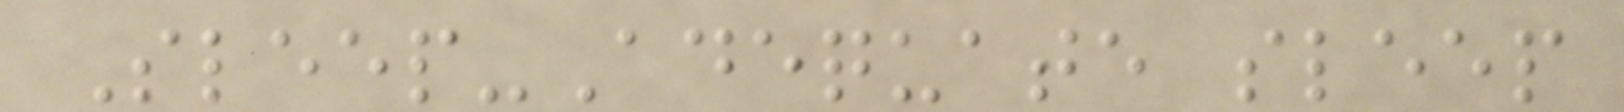Sleep-Adequate sleep
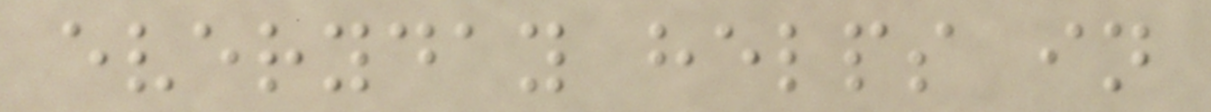everyday helps in
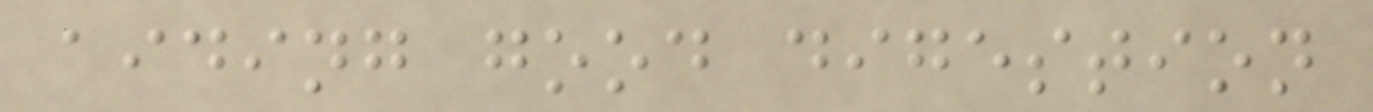aiding good digestion
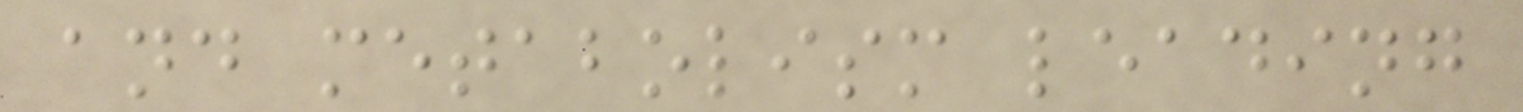and metabolism leading
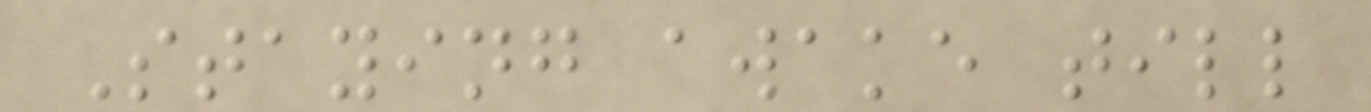Staying awake till
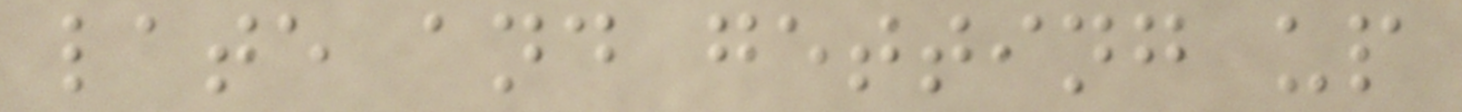late and getting up
